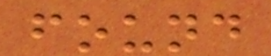found
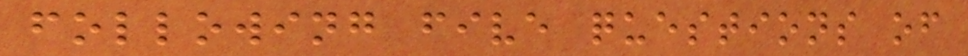following five questions of
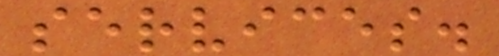services.
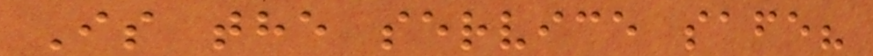Is the service safe?
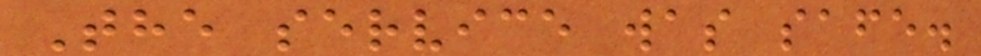The service was safe.
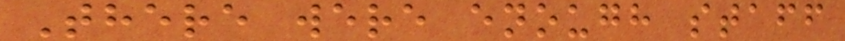There were enough staff
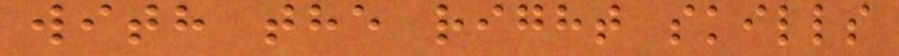with the right skills
